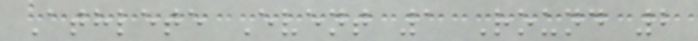Athlete Event 1 Round 2
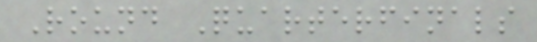Round Quarterfinals
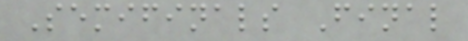Semifinals Final
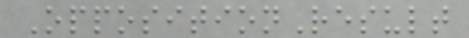OppositionResult
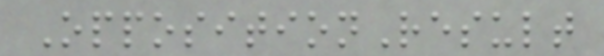OppositionResult
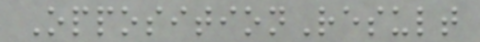OppositionResult
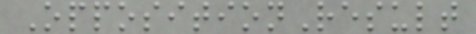OppositionResult
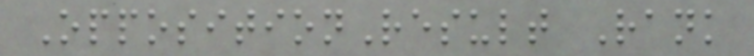OppositionResult Rank
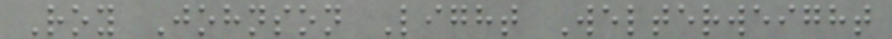Roy Johnson Light Welterweight
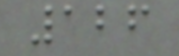126
